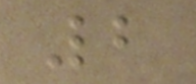2
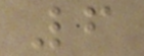6
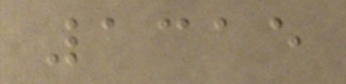1315
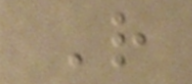R
